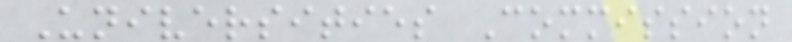Universities Commission
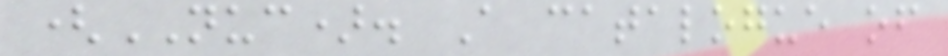(NUC). A catalogue of
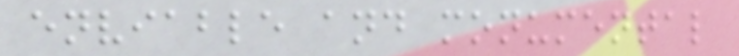enviable and monumental
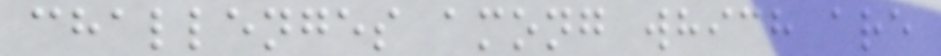challenges among which are
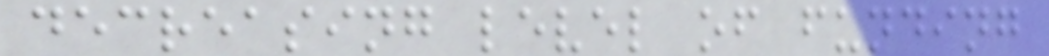decreasing level of funding
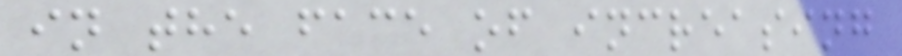in the face of increasing
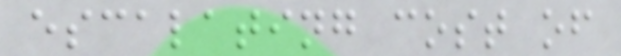escalating cost of
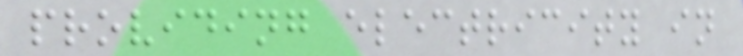providing electricity in
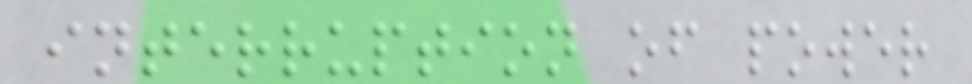interruption of power
